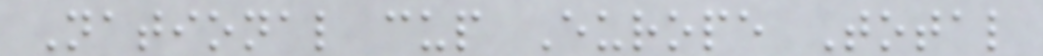National cup Europe Total
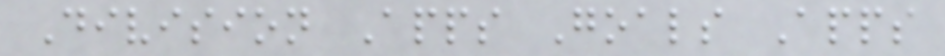Division Apps Goals Apps
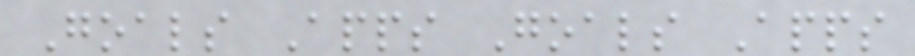Goals Apps Goals Apps
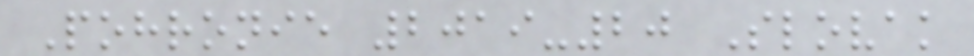Pohronie 2019-20 Slovak
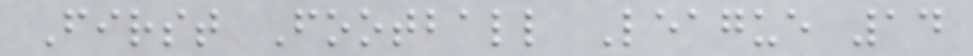First Football League 14
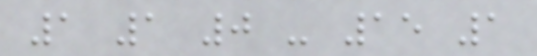1 1 0 - 15 1
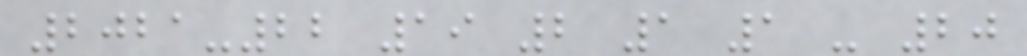2021-22 19 2 1 1 - 20
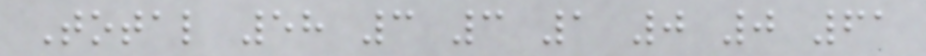Total 58 3 3 1 0 0 61
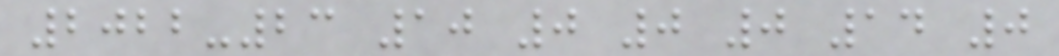2022-23 10 0 0 0 14 0
